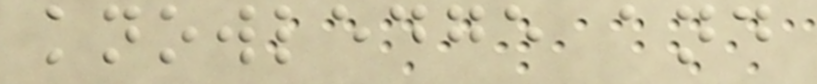knowledge and
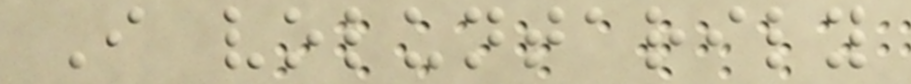I voluntarily
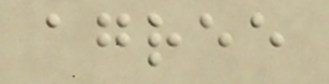agree
